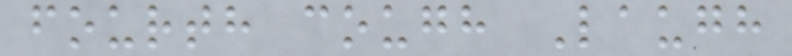fourth cough Laugh
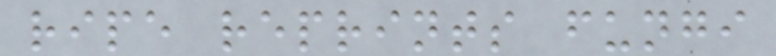ripe reprints fungi
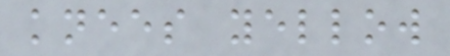knees yellow
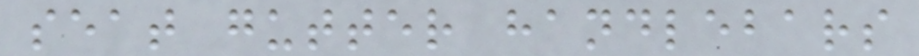seat gutter handlebars
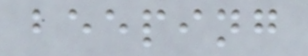beeping
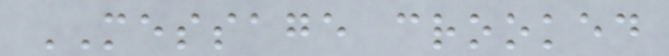MESSAGE crooked
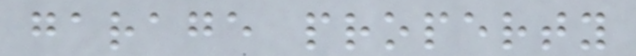garage property
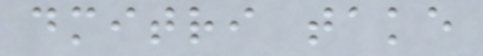dmitri take
